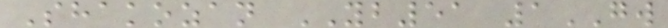Shakozan YB51 1GW
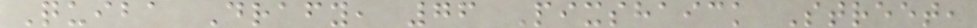Quiba Drafy, 76 Pixshaick Street,
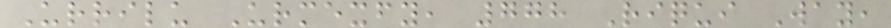Urrilu Urmexfy, 778 Riqui Way,
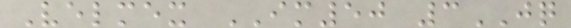Velmex IM50 3JQ
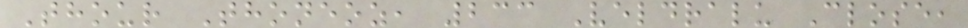Thour Thoneoz, 233 Veldralu Close,
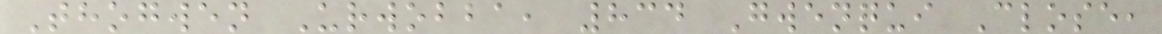Thogwen Urwobba, 834 Gwenqui Close,
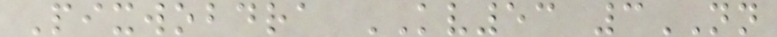Pixwobdra KV53 3NN
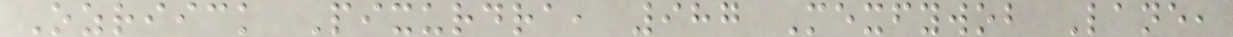Ozriick Pixurdra, 987 Mexfywob Lane,
